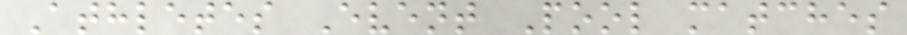Athletes Event Pool matches
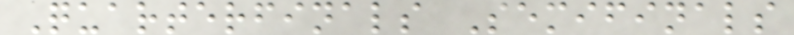Quarterfinals Semifinals
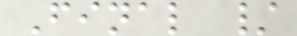Final /
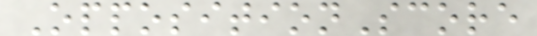OppositionScore
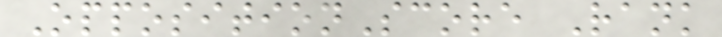OppositionScore Rank
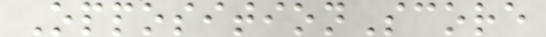OppositionScore
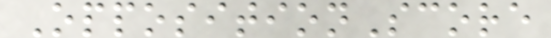OppositionScore
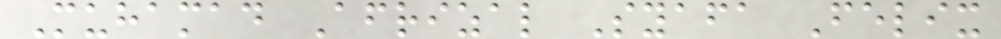Muhamad Afrizal Syafa Felix
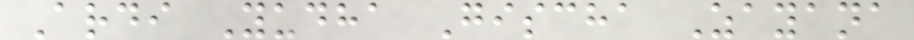Ardi Yudha Gischa Zayana
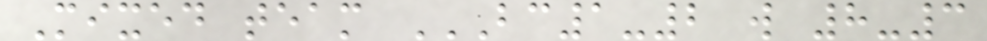Mixed team BC1-2 W 8-3
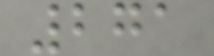271
